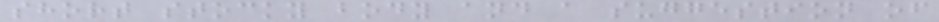short stocky body and a suggestion of
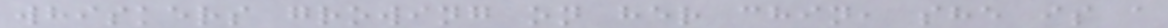whiskers growing on her chin, she is a
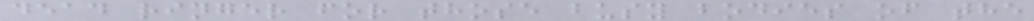dead ringer for those busy bodies of the
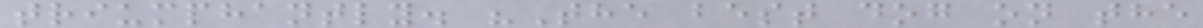triumphantly. "The best dog on the
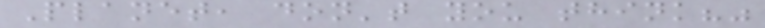Planet, don't you think?"
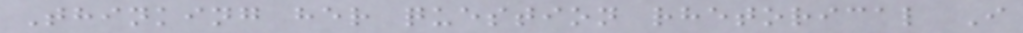Thinking her question rhetorical I
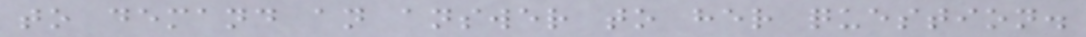to demand an answer to her question.
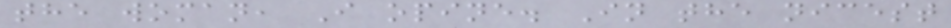the woman, I opine. In the nicest
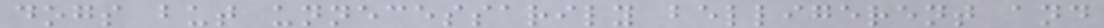dogs but unnecessarily belligerent and
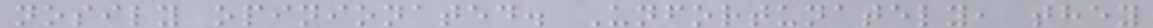nosily opinionated. Unfortunately, they
